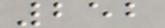252
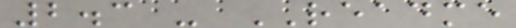2.3 - README
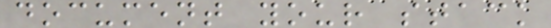document your stack
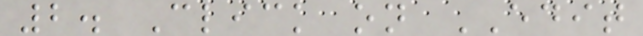2. Click on EDIT
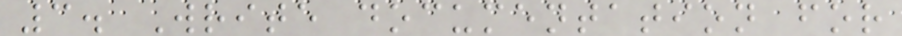3. Write documentation for
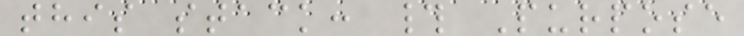this stack: # Purpose
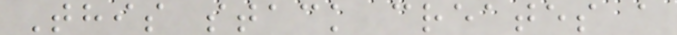This stack creates a
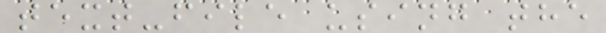text-file using the
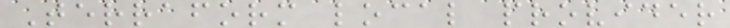Terraform local provider
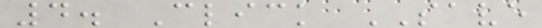4. Click SAVE
